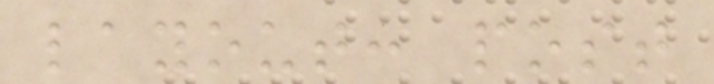layout: post
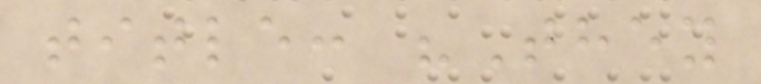title: "They
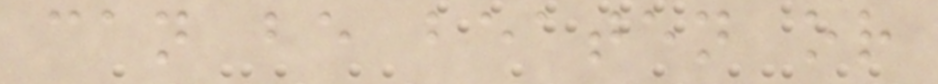can be beaten or
